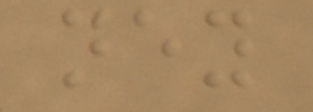ney
